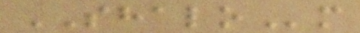SHALOm
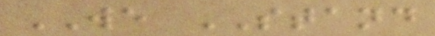WE STAND
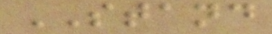STAND
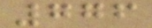776
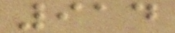914
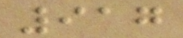917
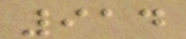914
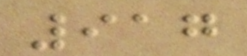917
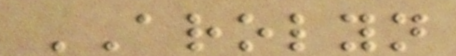AROLYN
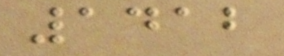1412
